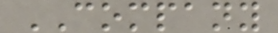COMPANY
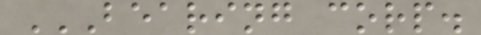BEARING CORP.
